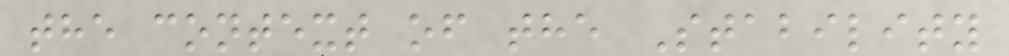the context of the Stability
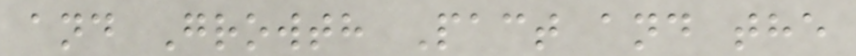and Growth Pact and the
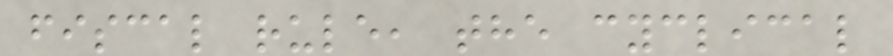fiscal rule, the cyclical
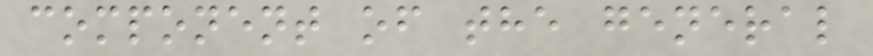component of the general
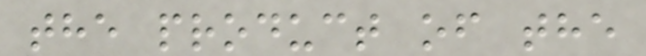the product of the
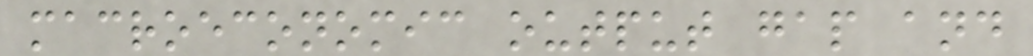macroeconomic output gap and
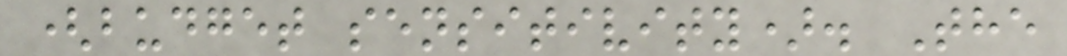(budget sensitivity). The
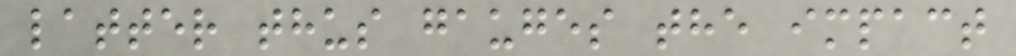latter thus gauges the impact
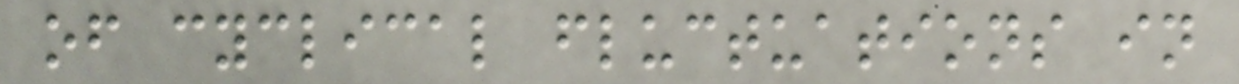of cyclical fluctuations in
